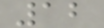12
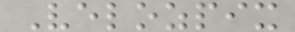Velozpix
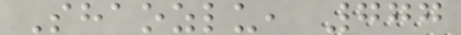Shaozlu, 777
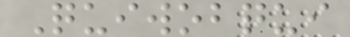Quiwobqui
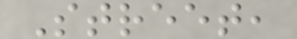Street,
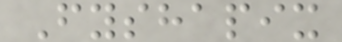Fyshapix
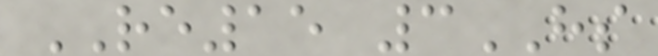RE15 3HS
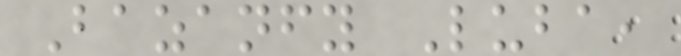Bazanfy Luba,
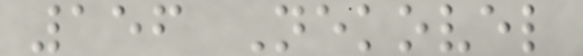156 Nekovel
